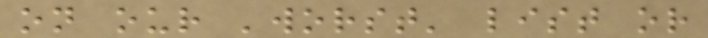on our 'worst' list or
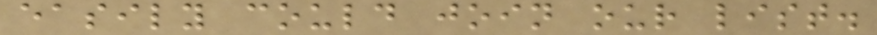easily could join our list.
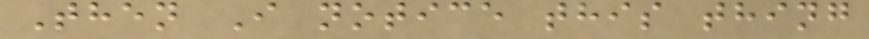Then I notice this thing
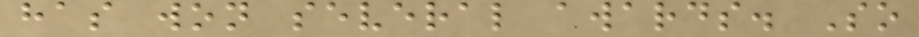has won several awards. So
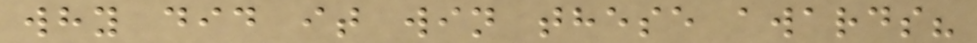why did it win these awards?
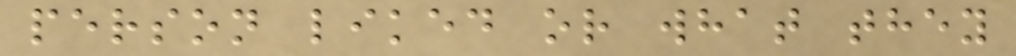person liked or what they
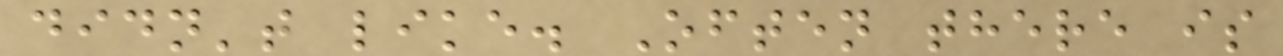didn't like. Often there is
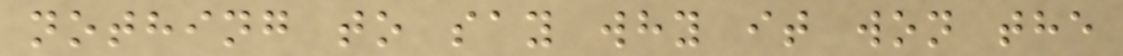nothing to say why it won the
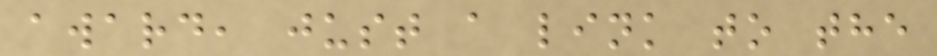award, just a link to the
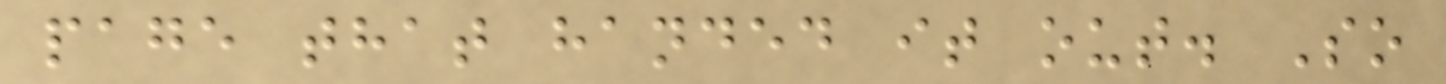page that handed it out. So
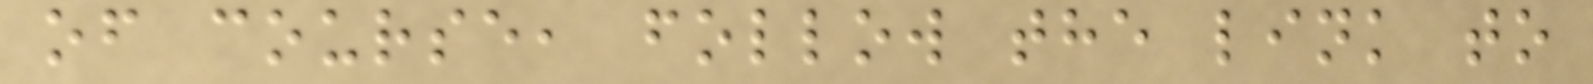of course, follow the link to
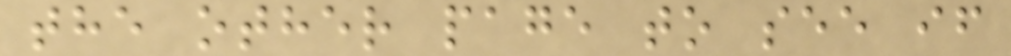the other page to see if
